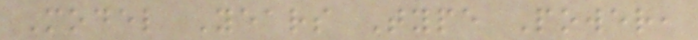Model Years Type Power,
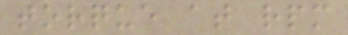torque at rpm
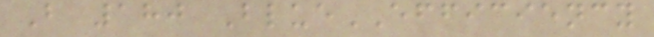B 180 BlueEFFICIENCY
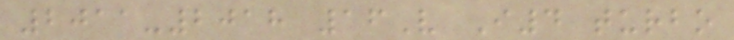2011-2018 16V I4 turbo
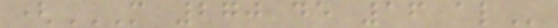(M 270 DE 16 AL
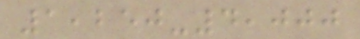1,250-4,000
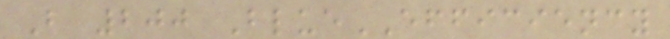B 200 BlueEFFICIENCY
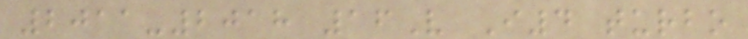2011-2018 16V I4 turbo
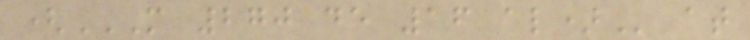(M 270 DE 16 AL) at
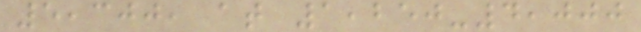5,300, at 1,250-4,000
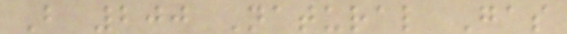B 200 Natural Gas
